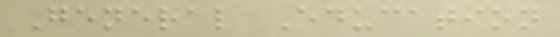General Education
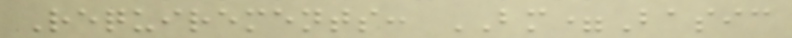Requirements: BM=Basic
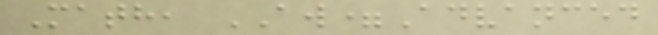Math, AW=Advanced
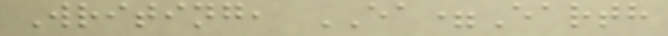Writing, EA=Earth
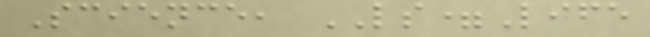Science, LS=Life
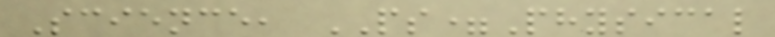Science, PS=Physical
